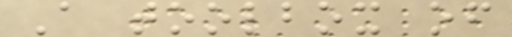A toolbox of
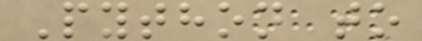Python to
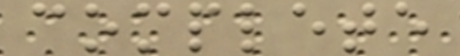complete
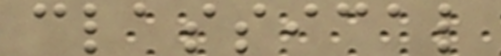classical
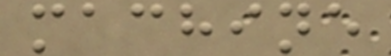machine
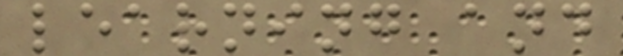learning and
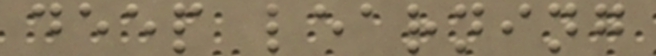deep learning
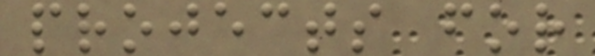projects for
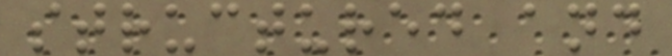structured and
